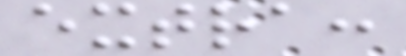extra:
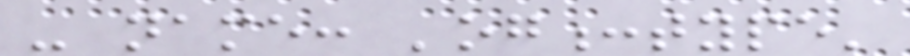- name: 'og:type'
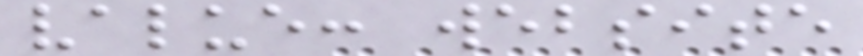value: website
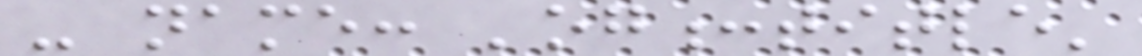- name: 'og:title'
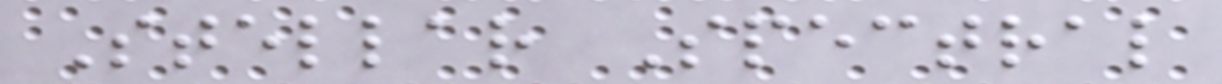Stellar Spectral
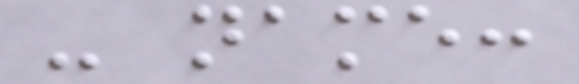- name:
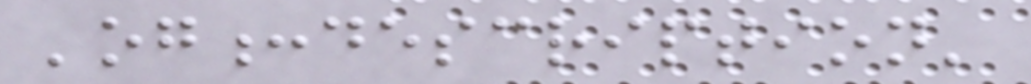'og:description'
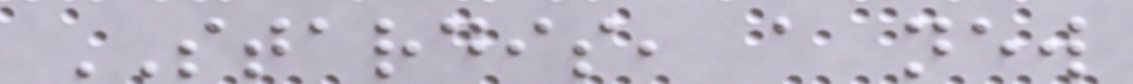STARDIS, a new
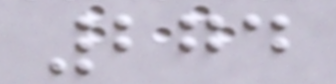274
